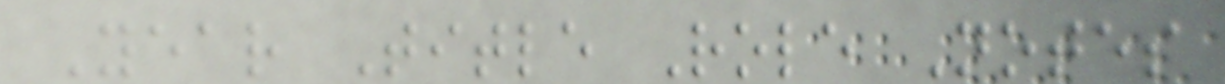Year Title Role Notes
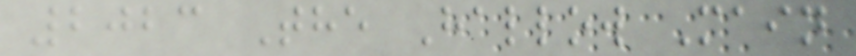2023 The Hallow Main
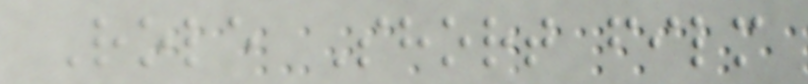Role Short film
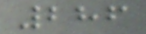286
